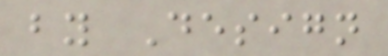by Design
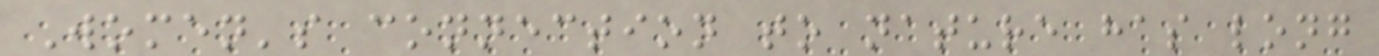Women's connection to nature has long
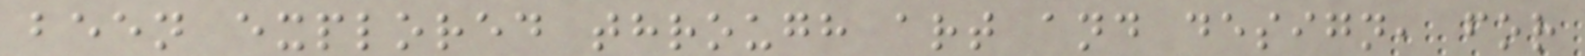been explored through art and design, for
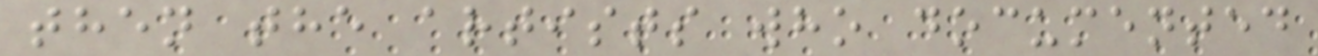then the artists who documented
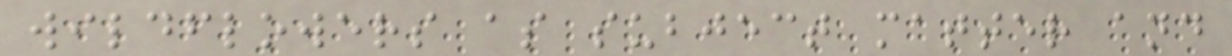wildflowers as subject matter and
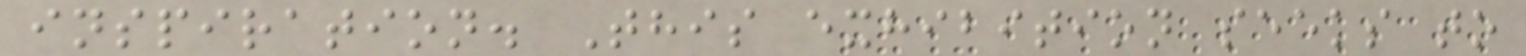inspiration. This exhibition seeks to
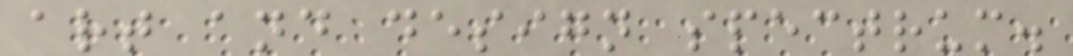art and design spectrum.
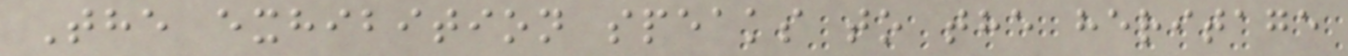The exhibition speaks to the heritage
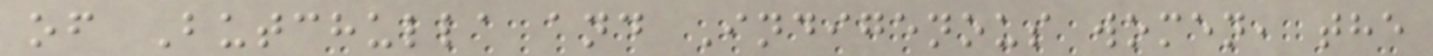of Butchulla and Indigenous women, the
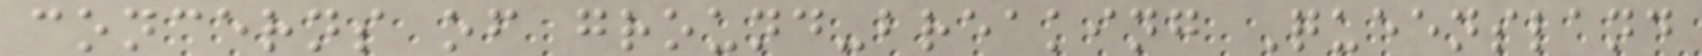concerns of ground-breaking Queensland
